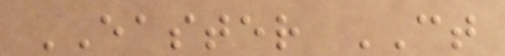EASTER CT
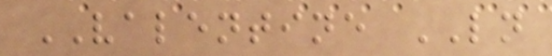VALENTINE LN
